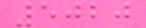5020
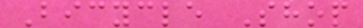Bicycle Shop
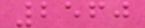2560
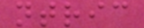ntric
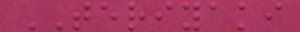TERIYAKI
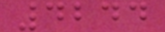4244
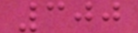300
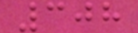308
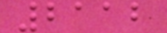2112
